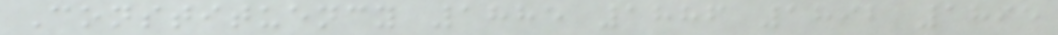Constituency 1885 1886 1892 1895
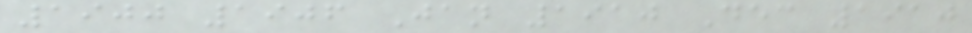1900 1906 Jan 1910 Dec 1910
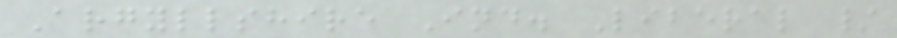Argyllshire Ind. Liberal /
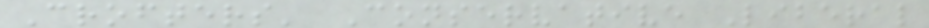Crofters' Conservative Liberal
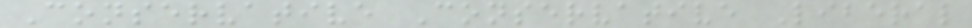Conservative Conservative Liberal
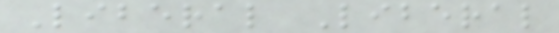Liberal Liberal
